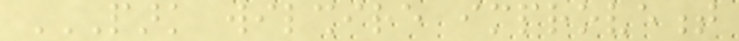PARK WILSHIRE IMPROVEMENT
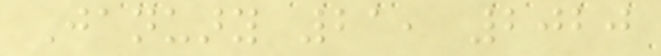January 21, 2020
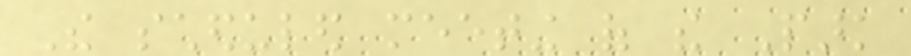The scheduled meeting of the Park
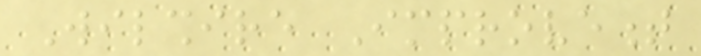Wilshire Improvement
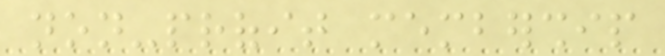non-profit membership
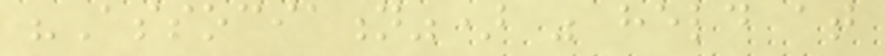"Association") was held at
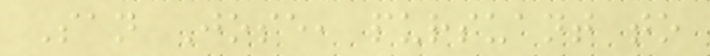San Jose, pursuant to
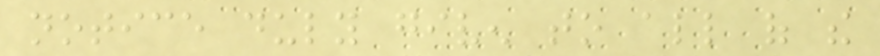notice duly given to all of the
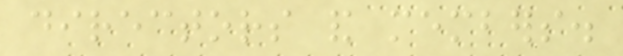directors and members.
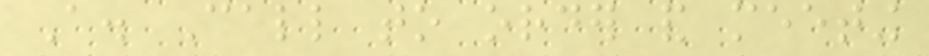A. Call to order and meeting
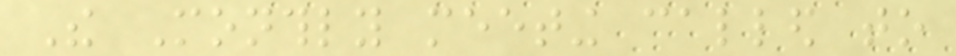The Monthly meeting called to
